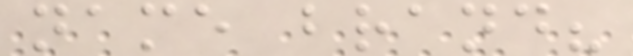name brand?
